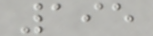195
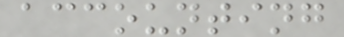accounting
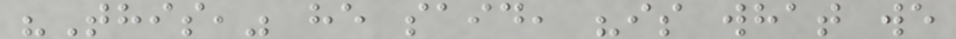"This," he said, "is what we
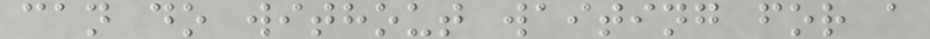can do without waiting for a
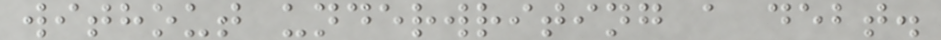without underwriting a debt.
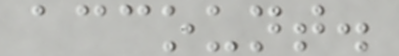account.
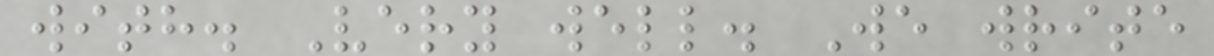with. Very well. We write
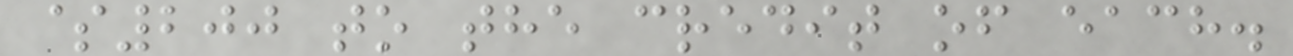$200 to the credit of each.
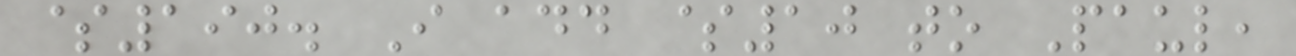$190. I add $10 to Paul,
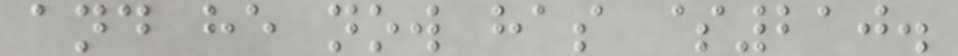and he now has $210.
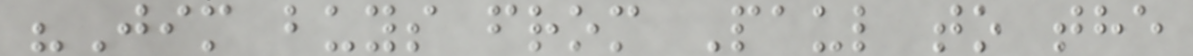"Jim buys from Paul to the
